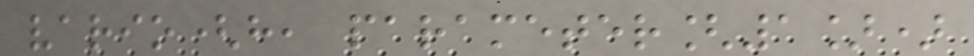vario(h, parameter[1])
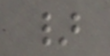}
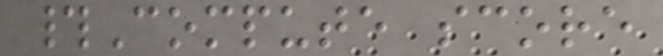#Compute score
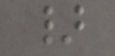}
